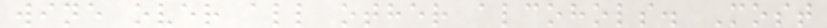wine over all other alcohols. Most
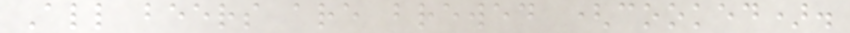All beers are brewed (cooked).
